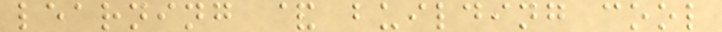learning & building cool
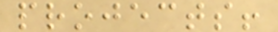projects!
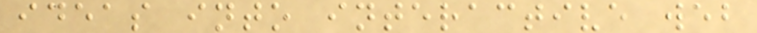ideas into interactive web
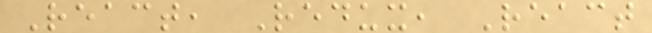React, Redux, React
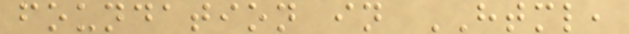foundation in HTML,
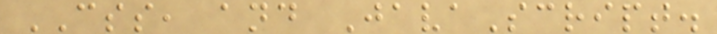CSS, and JavaScript.
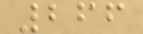266
